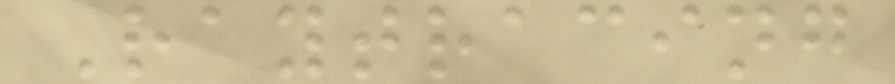Raytracing
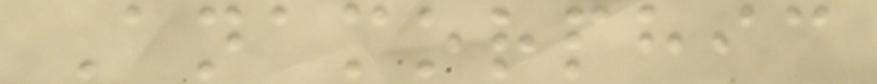Anamorphic
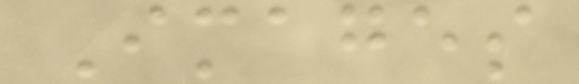Images
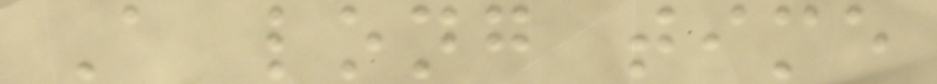A long time
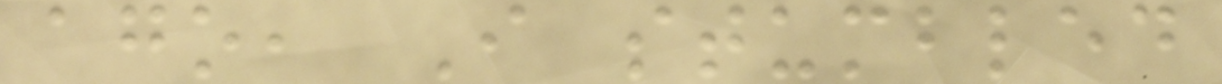ago, I stumbled
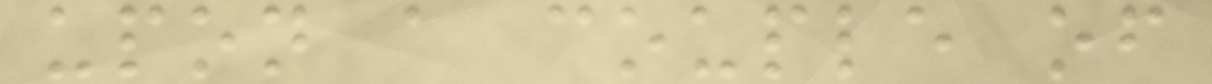upon a couple of
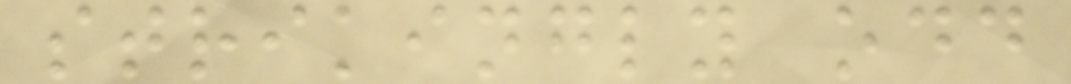strikingly odd
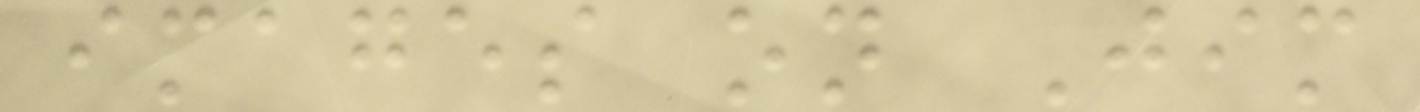images on Jim
